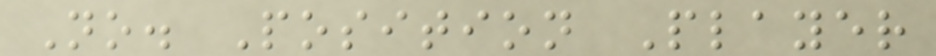No. Position Player
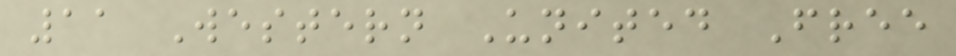11 Western United Free
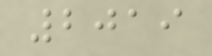2019
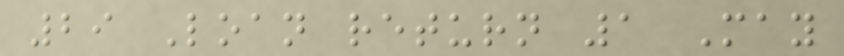29 Loan return 1 May
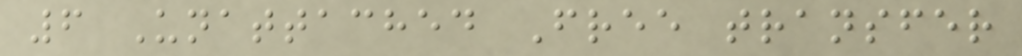6 Unattached Free transfer
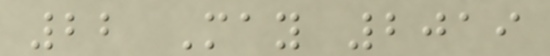22 May 2019
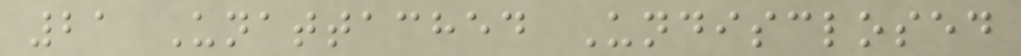21 Unattached Undisclosed
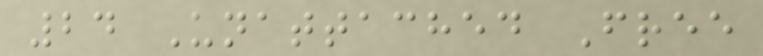24 Unattached Free
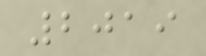2019
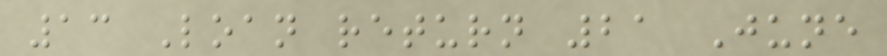13 Loan return 21 June
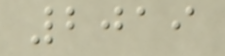2019
